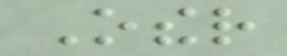Other
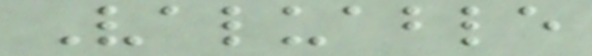Valuable
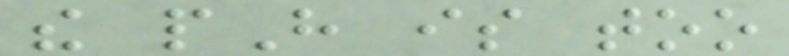the pH is too
